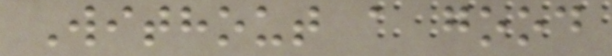Without a good
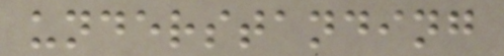understanding
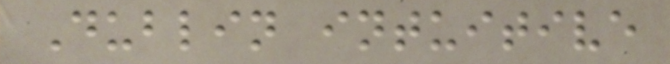Dublin intuitive
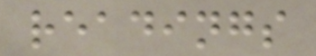readings
